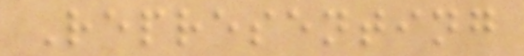Representing
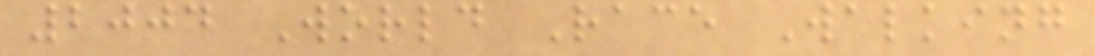2004 World Race Walking
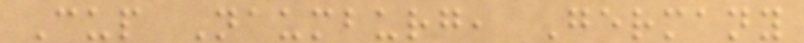Cup Naumburg, Germany
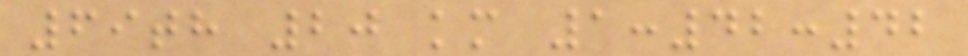69th 20 km 1:42:42
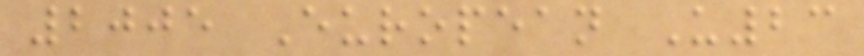2005 European U23
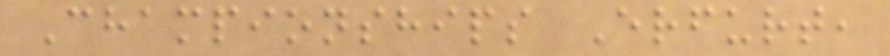Championships Erfurt,
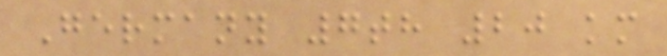Germany 7th 20 km
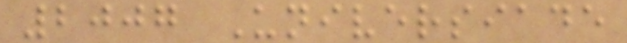2007 Universiade
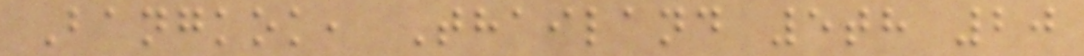Bangkok, Thailand 5th 20
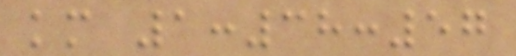km 1:38:57
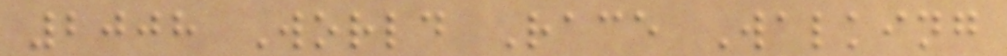2008 World Race Walking
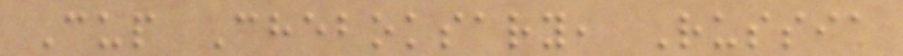Cup Cheboksary, Russia
